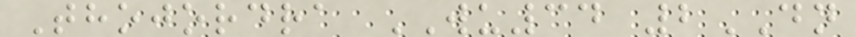Thojordra WU34 2DN
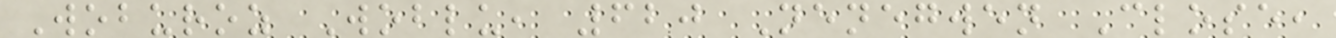Woburoz Woblu, 620 Nenegwen Close,
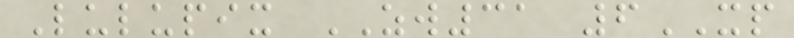Lulupix ZW31 6XP
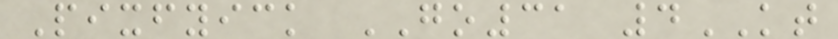Pixfyick GO31 4KT
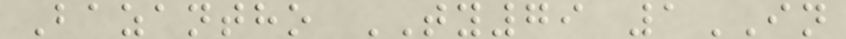Bazantho TY79 1IN
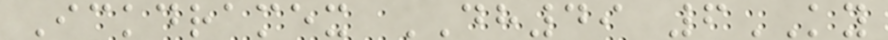Ickdramex DH49 6KY
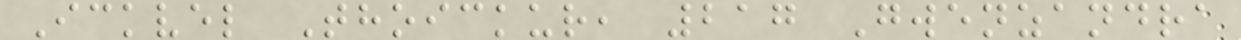Ickvel Thoickur, 217 Gwenzandra
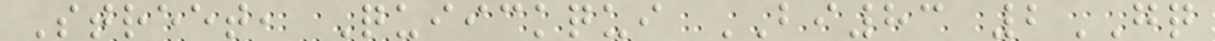Street, Quiickqui BI83 2GQ
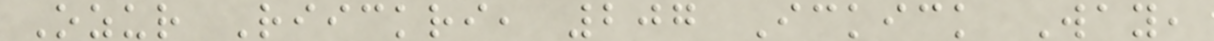Ozur Riickri, 207 Ickick Way,
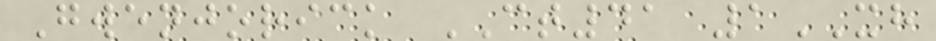Gwenjorick CT41 1XH
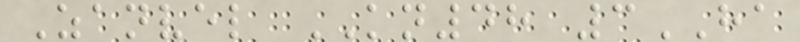Zanvel KN48 3HA
